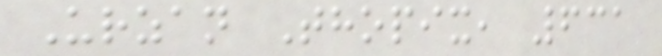Urzan Thopix, 631
